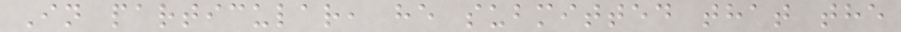In particular, he submitted that the
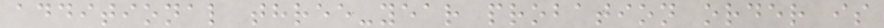additional three-year probation order is
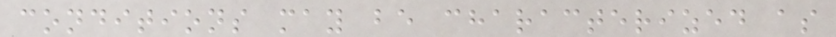conditions may be characterized as
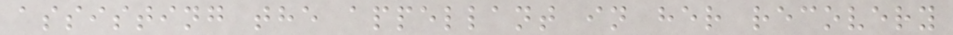assisting the appellant in her recovery
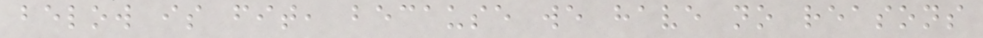below is fit, because we have no reasons
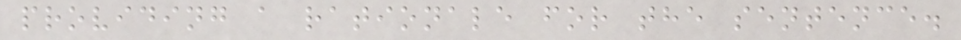providing a rationale for the sentence.
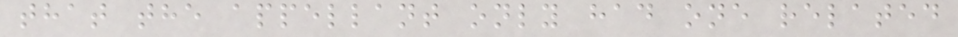that the appellant only had one related
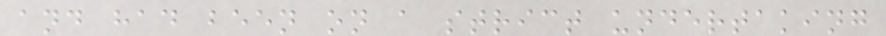and had been on a strict undertaking
